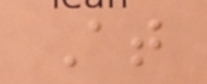At
